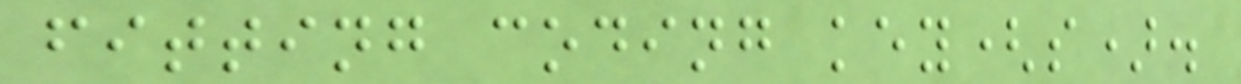fitting coding key(s).
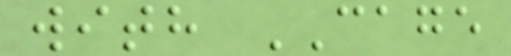with CAGE
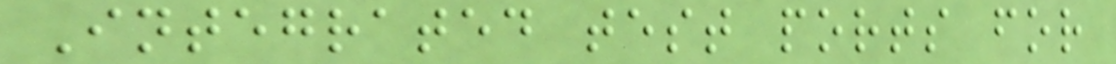Integrated test ports for
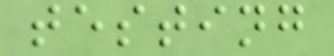testing
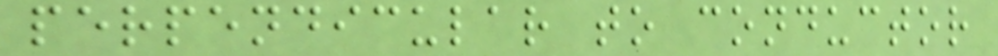perpendicular to conductor
